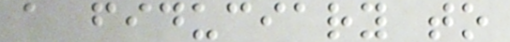a fiduciary to
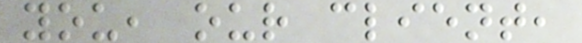you, our client,
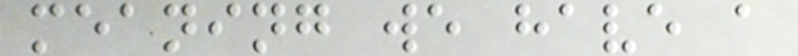meaning we have a
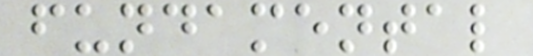fundamental
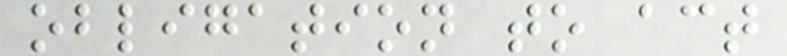obligation to act
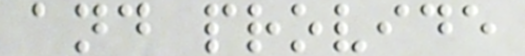and provide
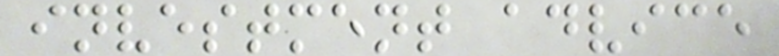investment advice
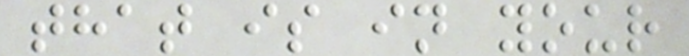that is in your
